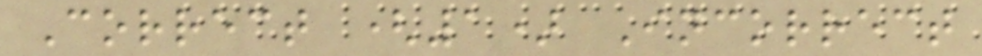Correct (1) Incorrect
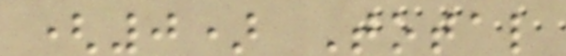(0) Total
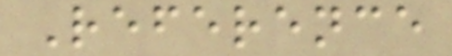Reference
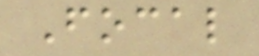Focal
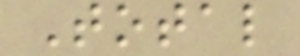Total
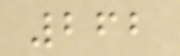262
